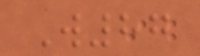W87
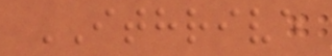ITHRIVE
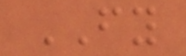FY
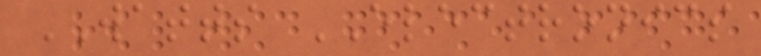WATTS ELECTRONICS
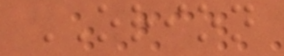ORION
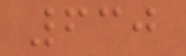630
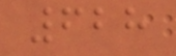628
